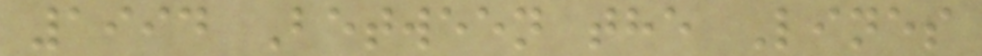1994 Between the Lines
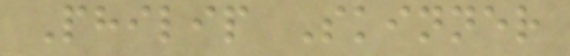Philip Skinner
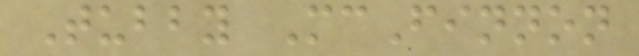Tubby McFinnon
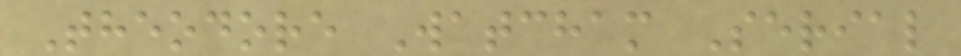Theodore Watcham Serial
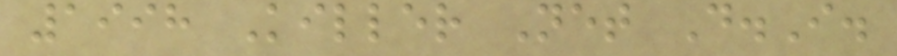1998 Killer Net D.I.
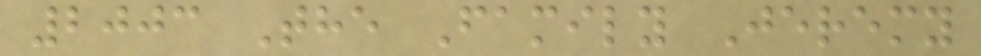2003 The Family Jeremy
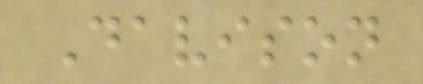Davison
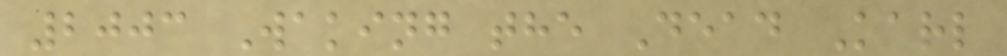2003 Waking the Dead Karl
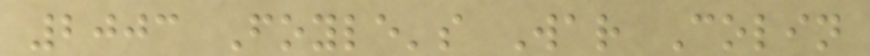2003 Foyle's War Colin
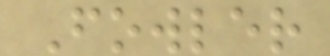Fowler
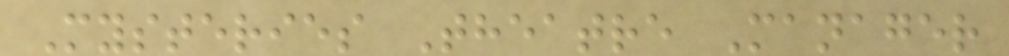Mysteries Theatre Manager
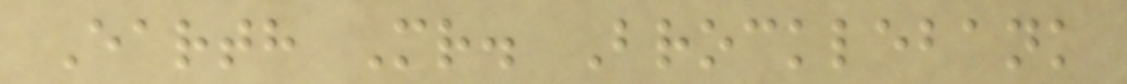Earth Mr. Brocklebank
